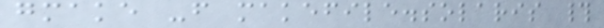gmake -f makefile.solaris #
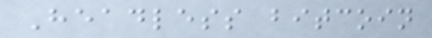Headless bitcoin
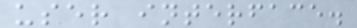user interface.
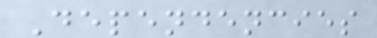Dependencies
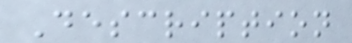Description
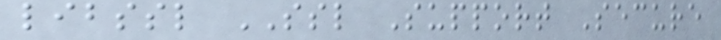libssl SSL Support Secure
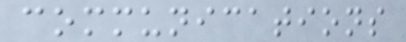communications
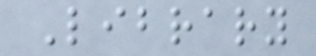Library
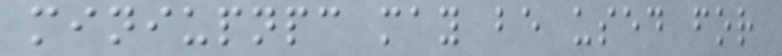miniupnpc may be used for
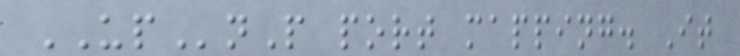UPnP port mapping. It
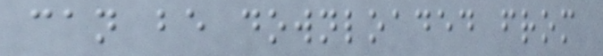can be downloaded from
